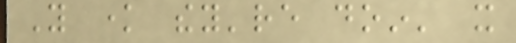You know they're doin' it
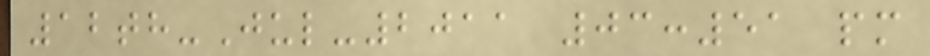12th-Jul-2011 03:51 pm
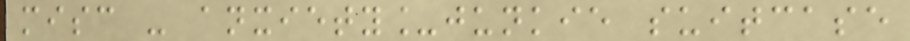misc - anxiety_junkie suitcase
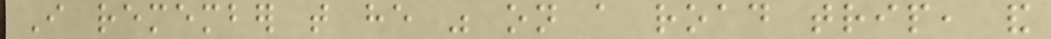I remember that he was on a road trip, and
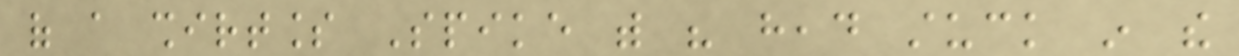of a shirtless Spike with his head stuck in the
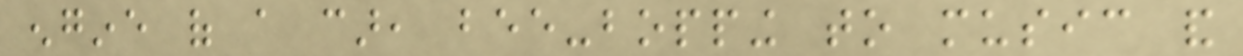engine of a car, bee-bopping to music and
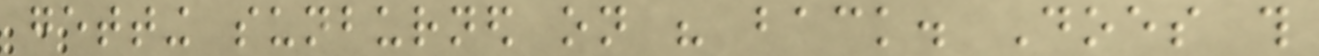getting sunburned on his back. Does this
